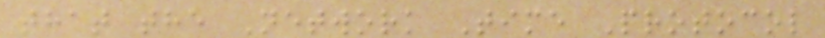that the Network Time Protocol
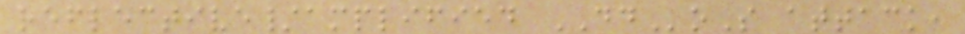reflective/amplified DDoS attack,
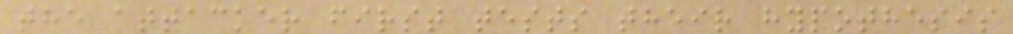the attacker first tests their hypothesis
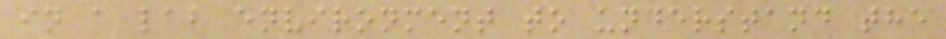in a lab environment to understand the
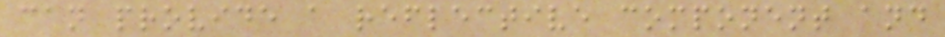can provide a reflective component and
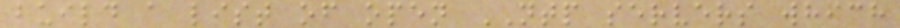build a list of open NTP servers which
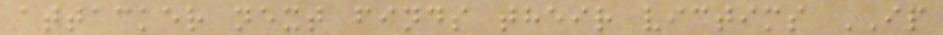attacker next finds their victims IP
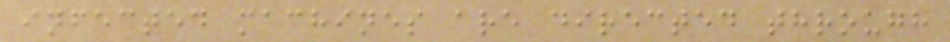infected machines are directed through
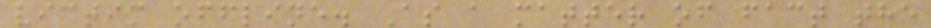victim offline. As a matter of fact the
